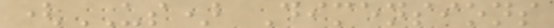(US) Dimensions
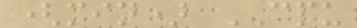(min) CPU
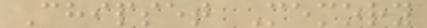Chipset Memory
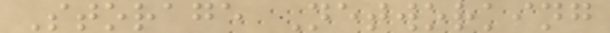Storage Networking
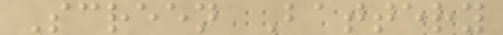Screen Battery
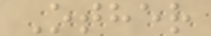Other
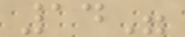14"
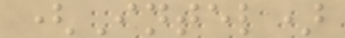(Intel)
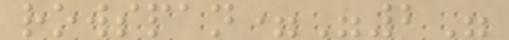rowspan="2"
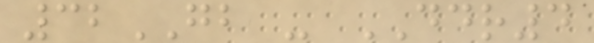32GB - DDR4
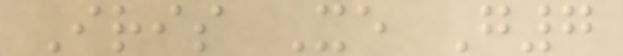Iris Xe G7
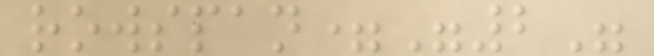rowspan="2"
